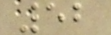52
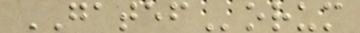GATEForum
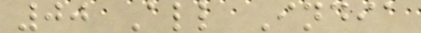00 All India
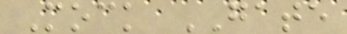Mock GATE
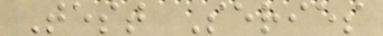Test Series
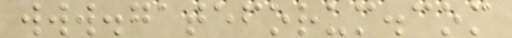www.gateforum.com
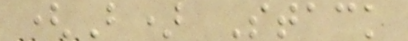(B) Stack
